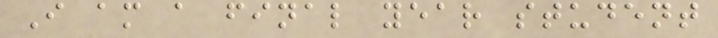I am a final year student
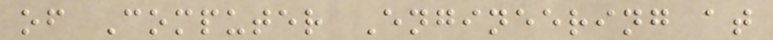of Computer Engineering at
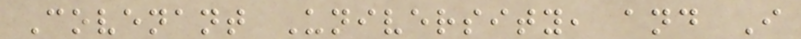Covenant University, and I
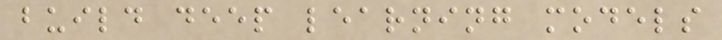build deep learning models
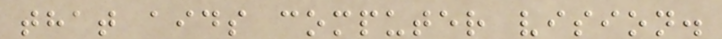that aids computer vision.
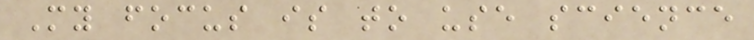My focus is to use science
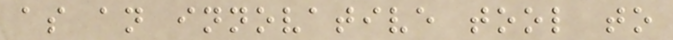as an innovative tool to
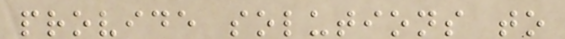provide solutions to
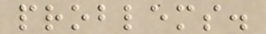problems.
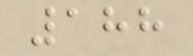188
